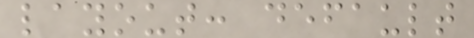layout: default
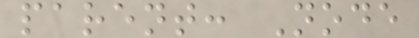parent: Node
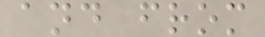and from
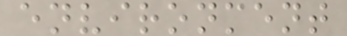environment
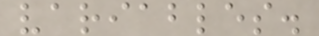variables.
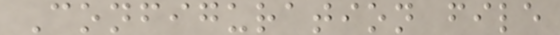Configuration file
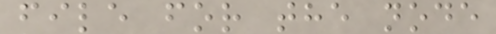file for the node
